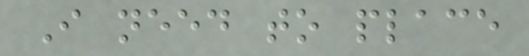I need to place
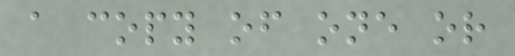a copy of one or
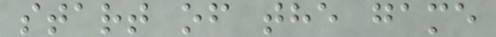start of the game
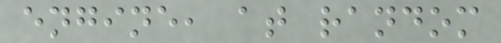engine, at random
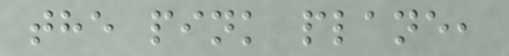the pink plane,
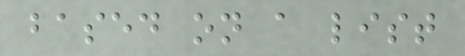based on a list
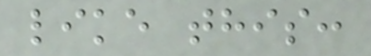like this:
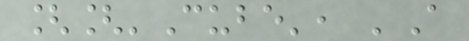[['Cube', 'A
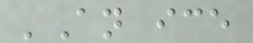'An ice
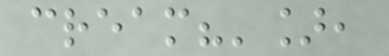cream?'],
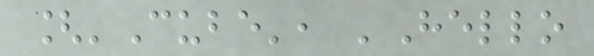['Cube', 'Hello
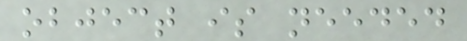object is needed
